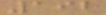192
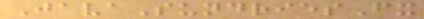JavaSundriesFx
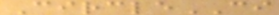CircleCI
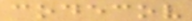codecov
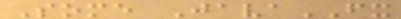Some JavaFX
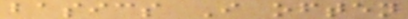basics I often
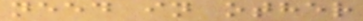need in other
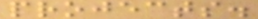projects.
